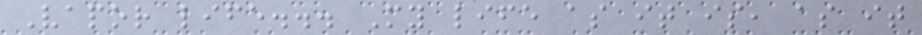Vapor life... My life as it is, as it
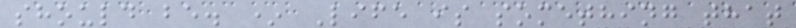should be. * Life is something that
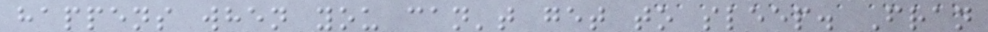happens when you can't get to sleep. Fran
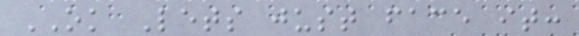OK Lets just face it:
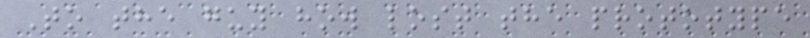To the guy how lost the prototype
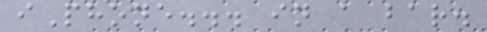iPhone... in a bar.
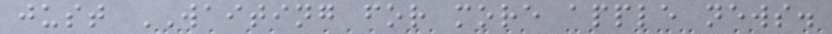just WAITING for more apple news.
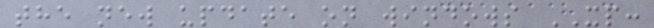the new update on windows XP:
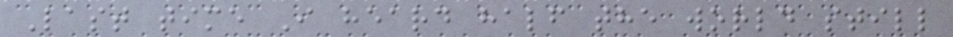Last time I heard half the world still
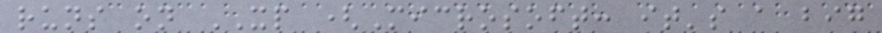runs on XP (Microsoft: it's a big
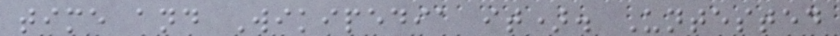time and Wikipedia it). Untested
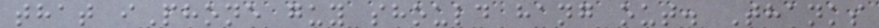that iPhone guy should hang out. Thanks
